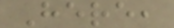Here,
